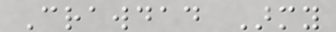Crawdad Army
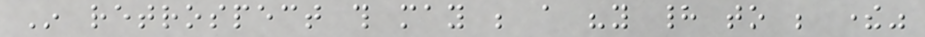In retrospect this may be a "you had to be there"
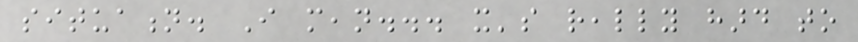situation. I mean... it's really hard to
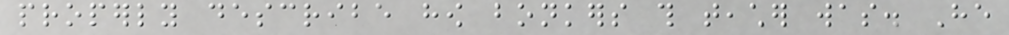properly describe how bonkers this teacher was. He
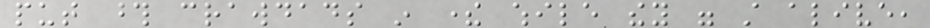put those crawdads in there while they were still alive,
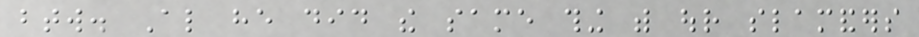btw. Also he did the same thing with our slamanders
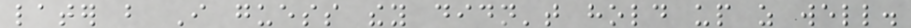later but I guess they didn't hold up as well.
